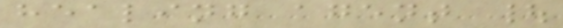healing agent |
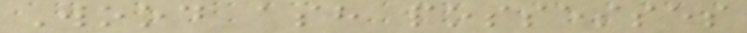Wood ash possesses
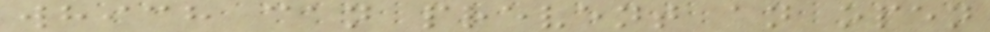which can prevent an open
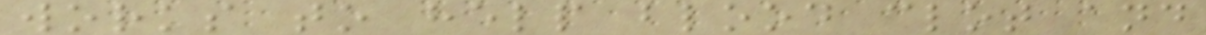works to help blood clot and
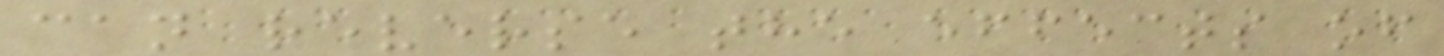can reverse the effects of
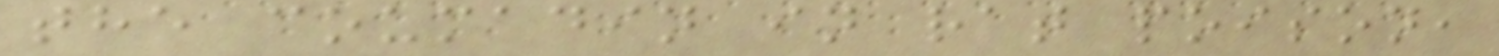the coumadin in rat poison,
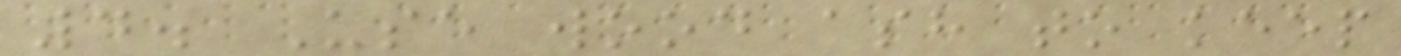4. Use wood ash to keep
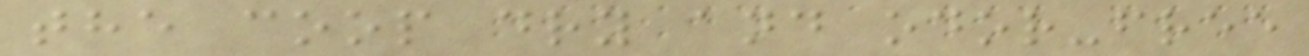the coop dry and odor-free
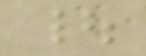|
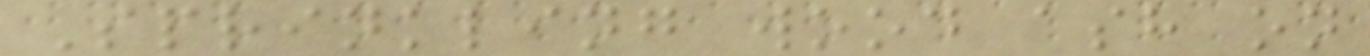Sprinkling wood ash on
